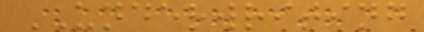UNDERWRITING
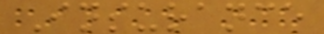Insurance
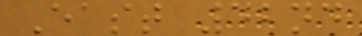East 42nd
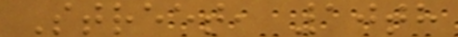Street, 10th
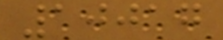10017
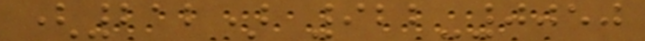(212) 922-0050
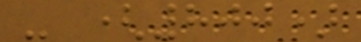- (800)
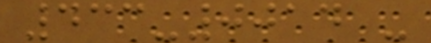433-0014 -
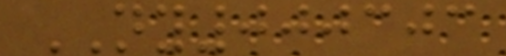NY000303
